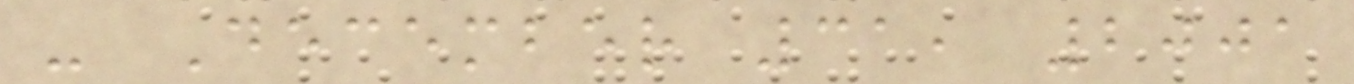- December 31, 2001
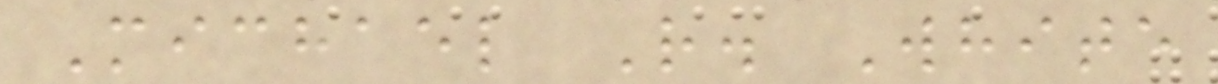Michael R. White
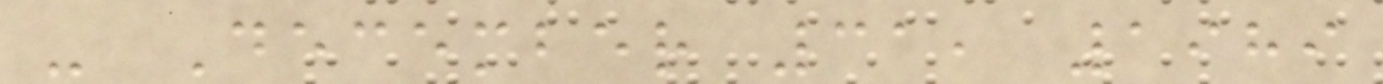- December 31, 1989
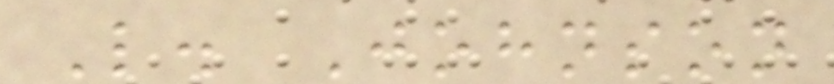L. Johnson
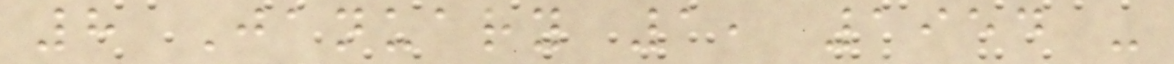8 January 1, 1954 -
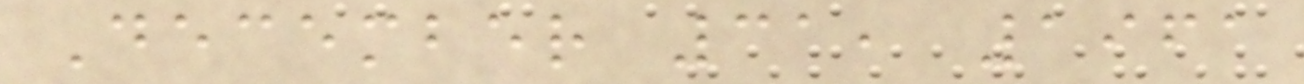December 31, 1961
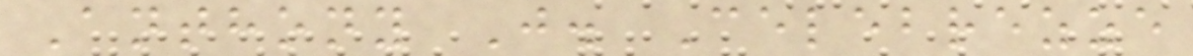Anthony J. Celebrezze
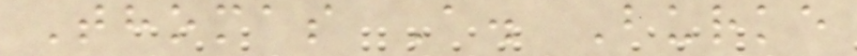Thomas A. Burke
